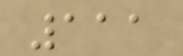111
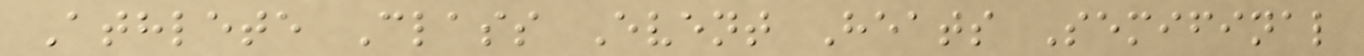Athlete Class Event Heats Semifinal
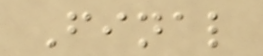Final
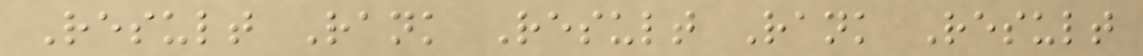Result Rank Result Rank Result
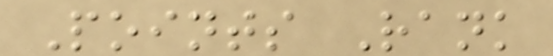Points Rank
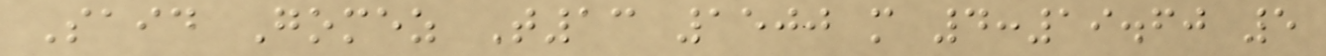Said Gomez T13 1500 m 4:19.60 5
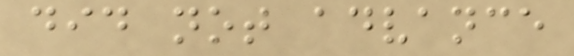did not advance
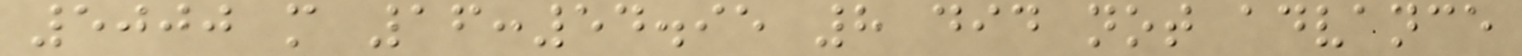5000 m 16:54.95 8 did not advance
